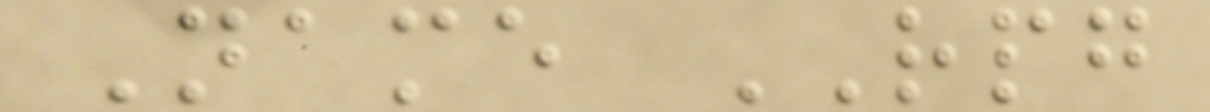Name RPG
